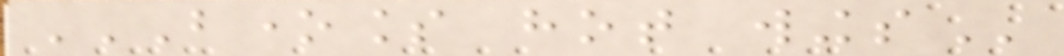BONELESS HOT WINGS
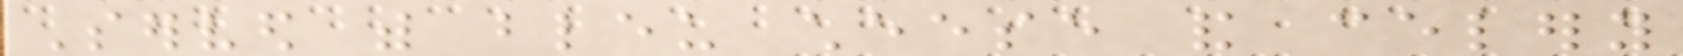Served with bleu cheese and celery
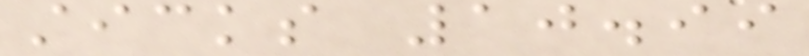sticks 10.99
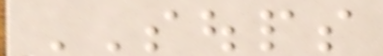SOUPS
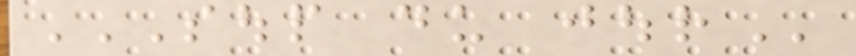SOUP DU JOUR
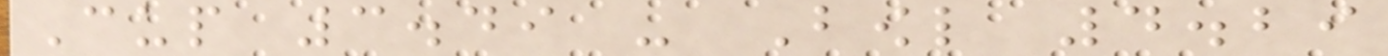Cup 3.49 - Bowl 4.29
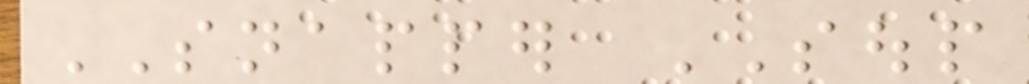SNAPPER SOUP
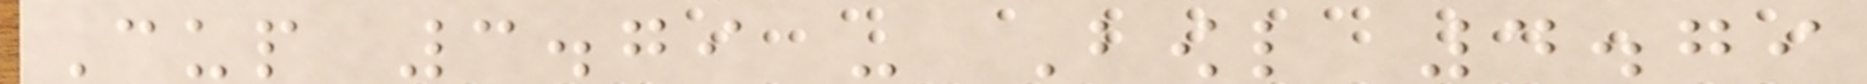Cup 3.79 - Bowl 4.79
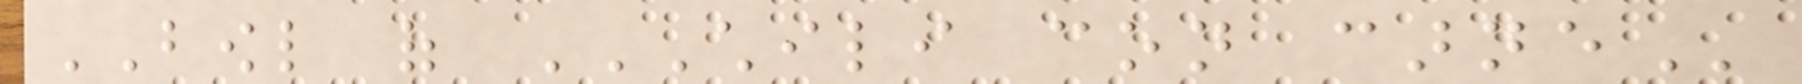BOWL of CHILI CON CARNE
